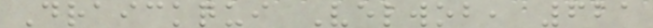Draickqui Velwob, 621
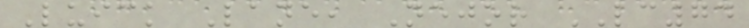Luick Lane, Nejor LC74
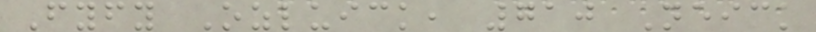Fyfy Ozluick, 710 Neick
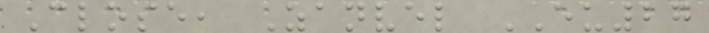Close, Zanvel EU27
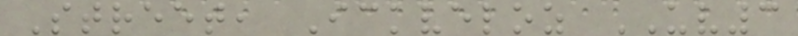Street, Ickveloz UV3
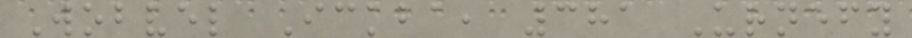Wobvel Ickba, 381 Urnefy
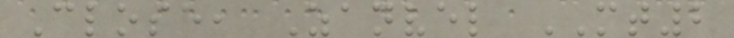Close, Zanvel MT2
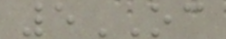5OC
